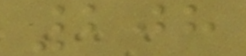208
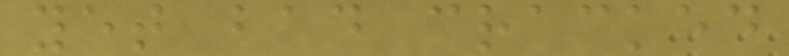yet bad cracked
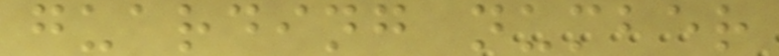guarding number
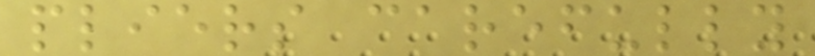pliers carefully
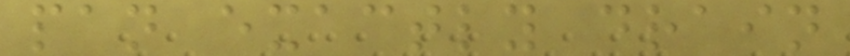pan exactly drain
